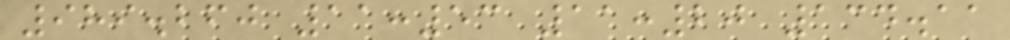989.260 11:53 11:20 134.11
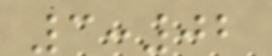3:02
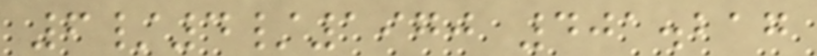6/4/1970 401.217
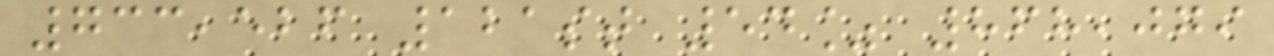733,526 121st 54% 868,079
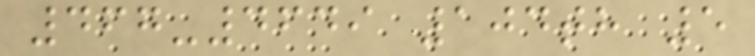467-4649 104th 5
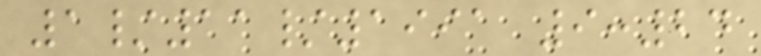1/11/1991 9:24
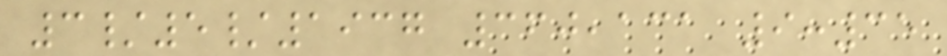3/5/1937 360,131 9:35
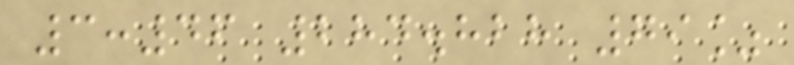3:46 284.828 79%
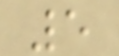5
